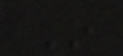In
